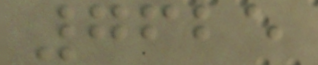7625
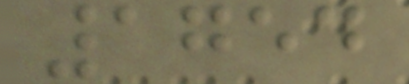1754
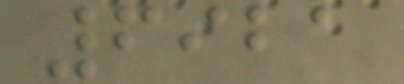6921
